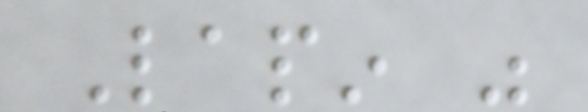Lapin was
